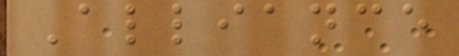Alliance
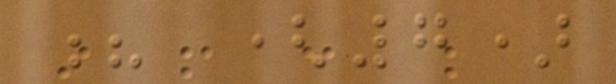? (7)
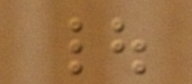|
